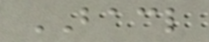BACL
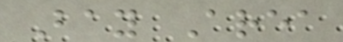Bay Area
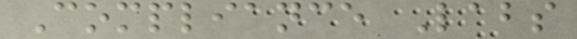Compliance Labs
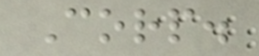Corp.
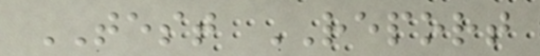TEST REPORT
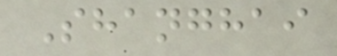Shanghai
